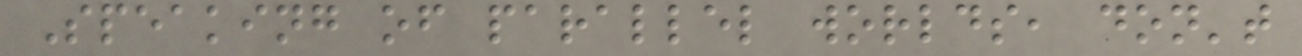Speaking of parallel worlds, don't
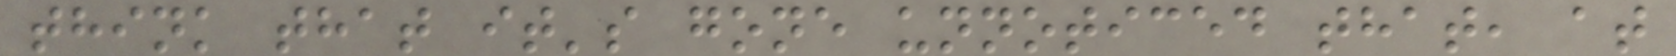think that it's gone unnoticed that, at
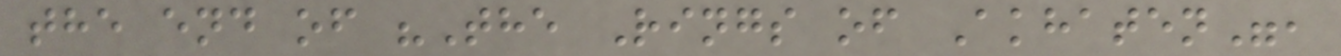the end of "The Rings of Akhaten",
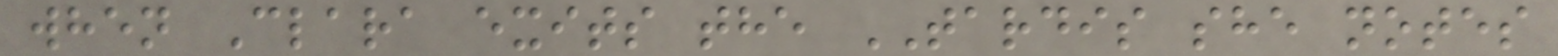when Clara exits the TARDIS she notes
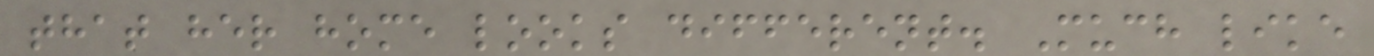that her home looks different. Much like
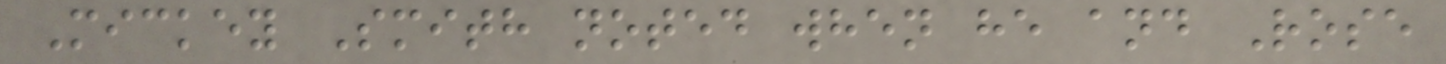Mickey Smith noted when he and Rose
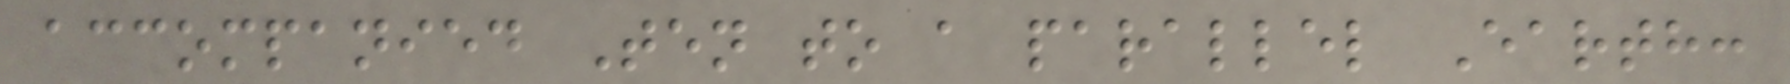accompanied Ten to a parallel Earth:
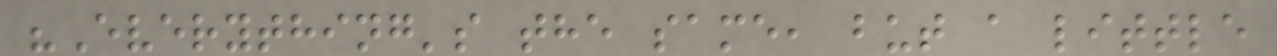"Everything's the same, but a little
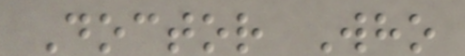Doctor Who
